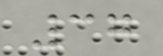37
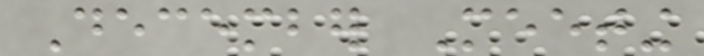December Meeting
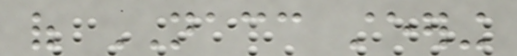of NACC steering
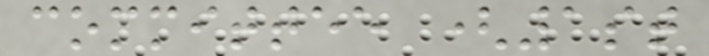committee (1st
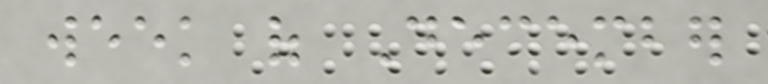week of December
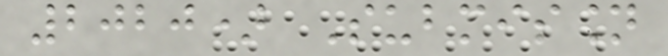2020) Submission
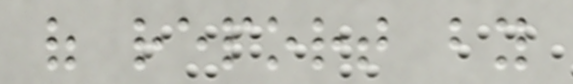of report by
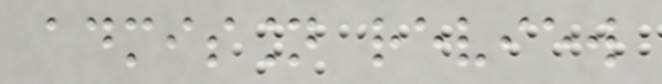admission review
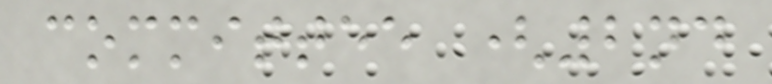committee (2nd
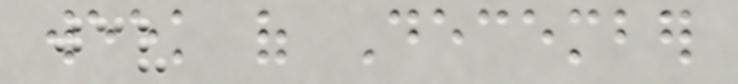week of December
